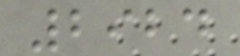2924
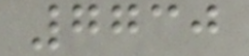7730
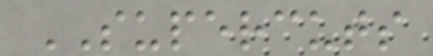SUPERCUTS
